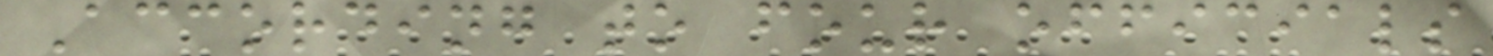According to four officials
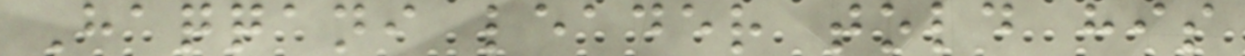Haqqani leader told his
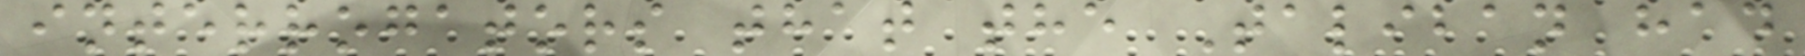interrogators that the Taliban had
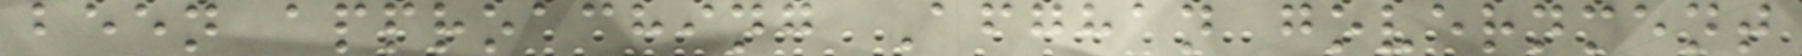been approaching Afghan government
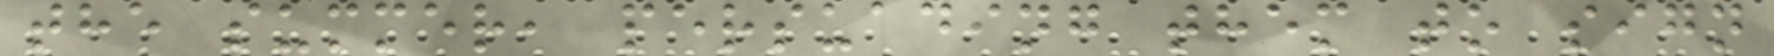the summer, persuading them to sign
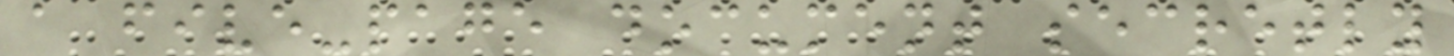a five-page document secretly
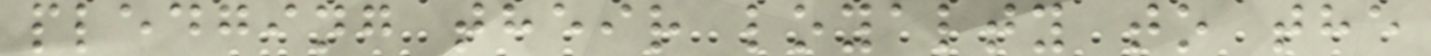pledging their loyalty to the
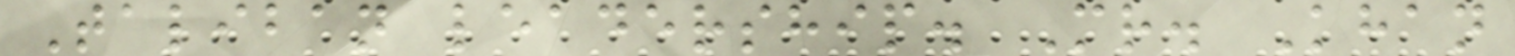Taliban leadership. Mr. Khan
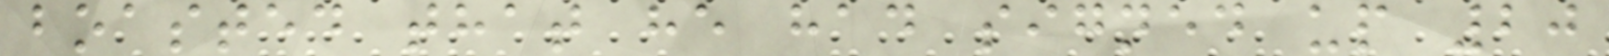boasted that he had signed up 20
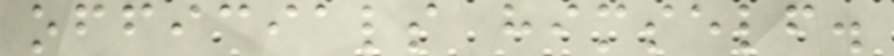officials himself.
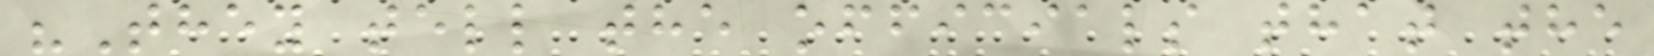"They tell the officials that the
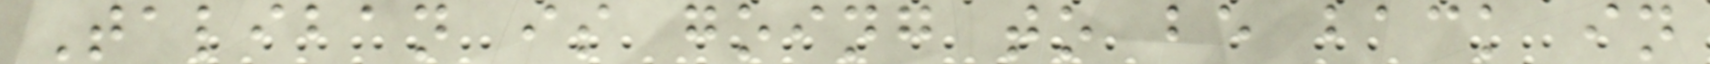Taliban is going to be back in
